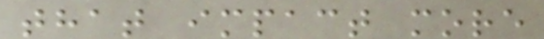that impact more
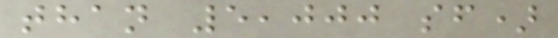than 5,000 sf)
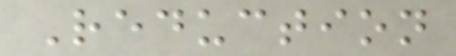Reduction
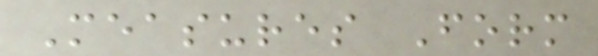Measures Form
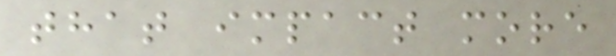that impact more
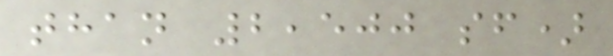than 2,500 sf)
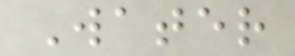Water
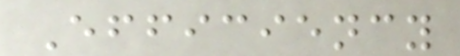Efficiency
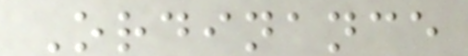Ordinance
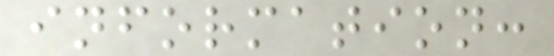information:
